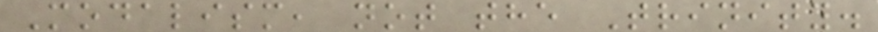Modalism, not the Trinity.
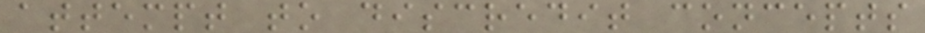attempt to discredit concepts
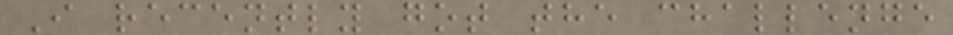I recently got the challenge
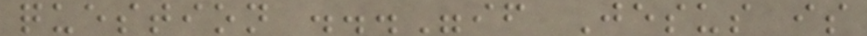question ..."if Jesus is
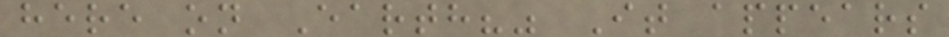here on Earth?" It appears
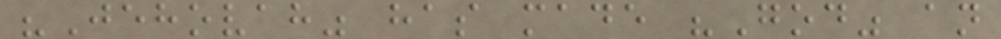"Jehovah" has made "God" an
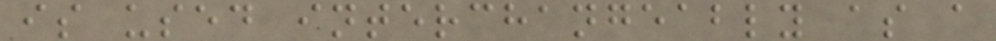is used interchangeably as a
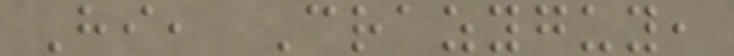Hi, Crazyguy,
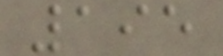195
